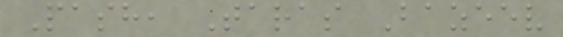Pash, Taras Bazeev
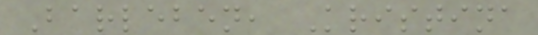Barleben, Kristina
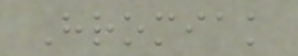Hromiak
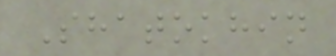Shatokhin
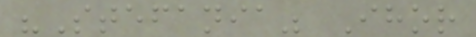"Stefania" Ihor
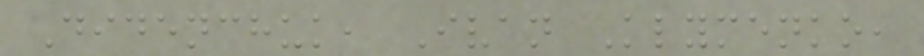Didenchuk, Ivan Klymenko,
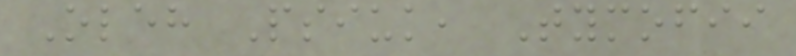Oleh Psiuk, Tymofii
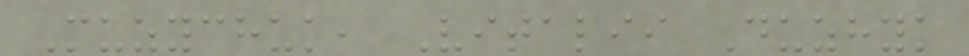Muzychuk, Vitalii Duzhyk
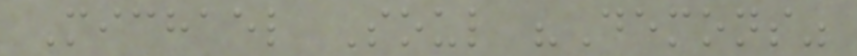Michael Soul "Demons"
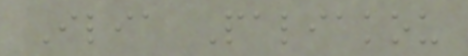Ilia Paliakou
